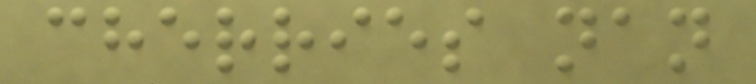cherries nan
